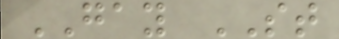GAY ST
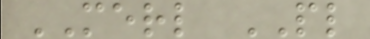MERL PL
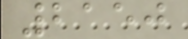2150
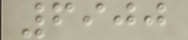6900
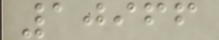10966
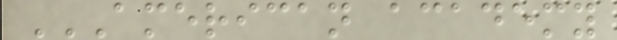AMERICAN ACADEMY
